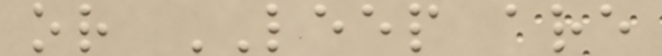or LEEP are
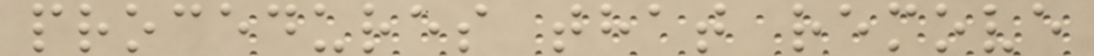procedures that remove
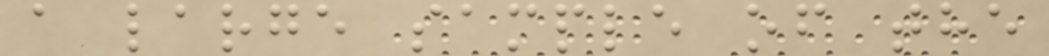a large sample of the
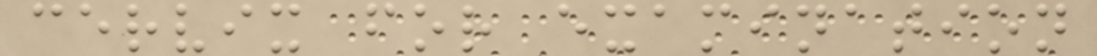cervix for examination
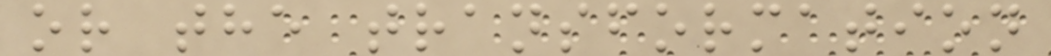or the transformation
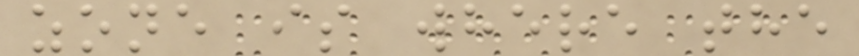zone is where the
